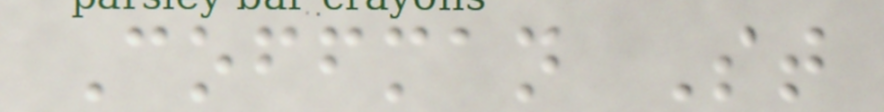Coffman St
